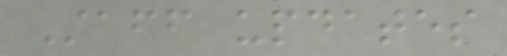Staff updates
